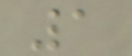1
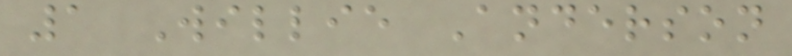1 Willie Anderson
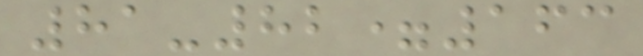81-82=163
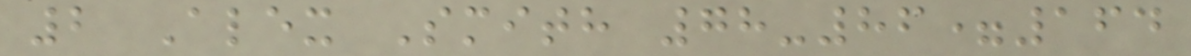2 Alex Smith 78-86=164
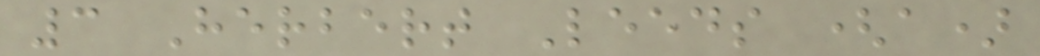3 Herbert Leeds (a)
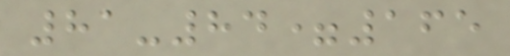81-84=165
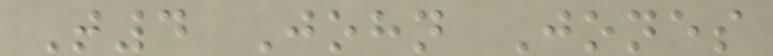T4 John Jones
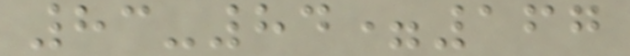83-84=167
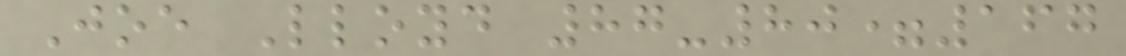Joe Lloyd 87-80=167
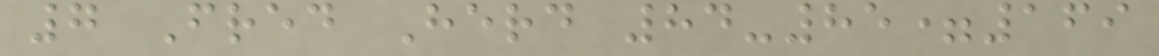7 Fred Herd 84-85=169
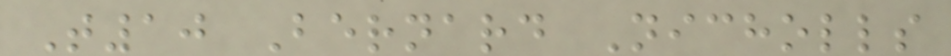T10 Bernard Nicholls
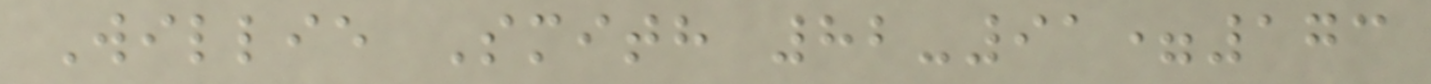Willie Smith 82-91=173
